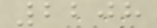2208
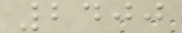2400
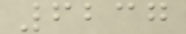6237
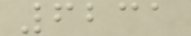6231
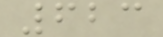623
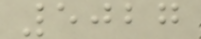5027
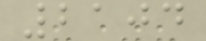2104
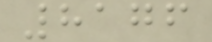8176
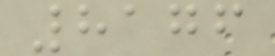8176
